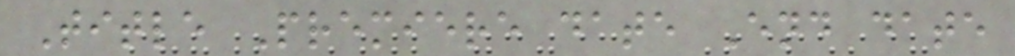Title Premiere date End date
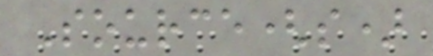Source(s)
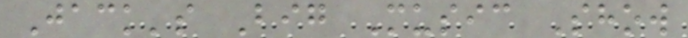Jack's Big Music Show
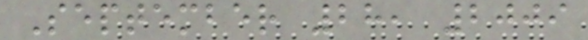September 28, 2009
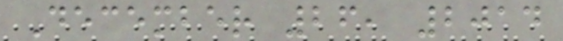December 26, 2014
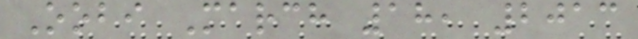Oobi March 18, 2013
